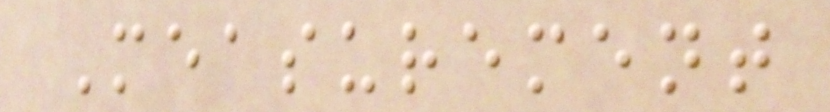Measurement
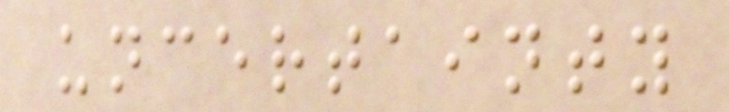uncertainty
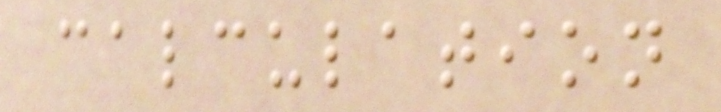calculation
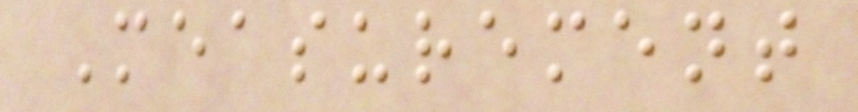Measurement
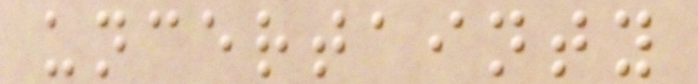uncertainty
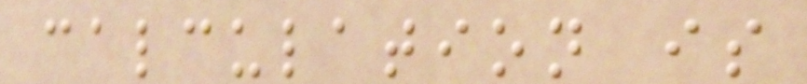calculation is
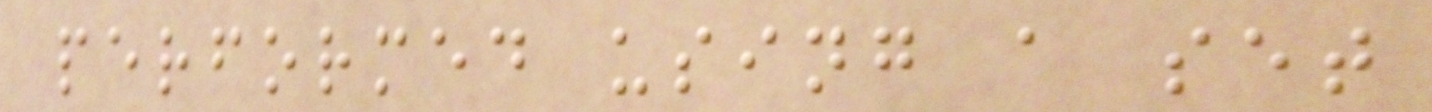performed using a set
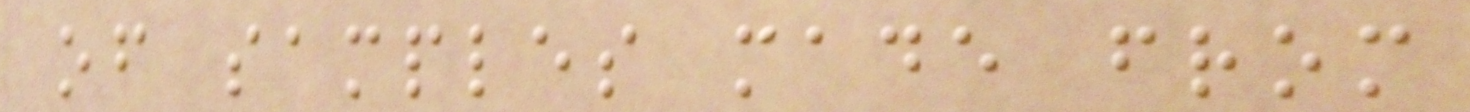of samples made from
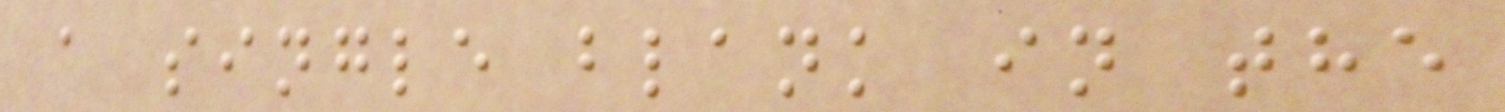a single blank in the
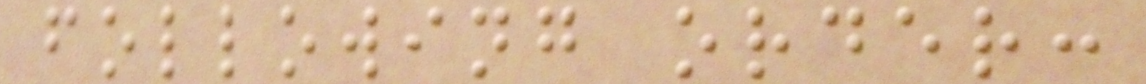following order:
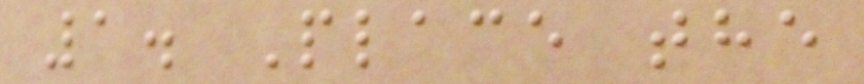1. Place the
